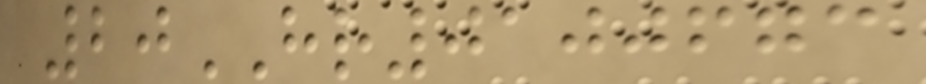20HR0100673
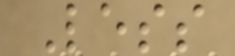Less
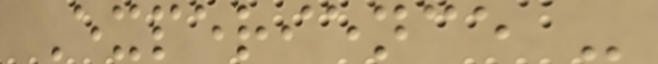Experience -
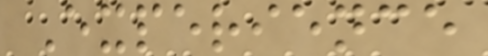Experience
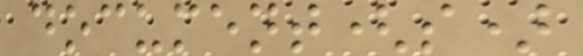document(s)
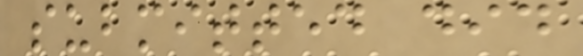submitted did
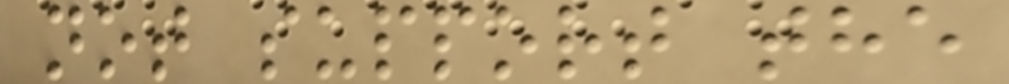not support the
